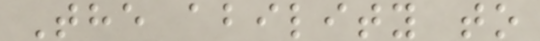The ability to
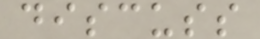discuss
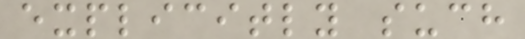explicitly such
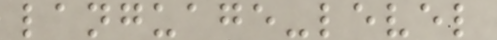language-level
